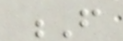F
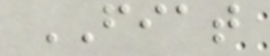FIAT
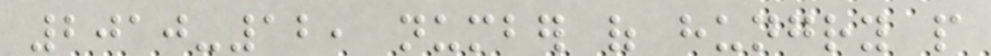2010-12, number of hungry people
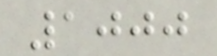1000
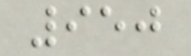950
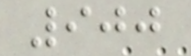900
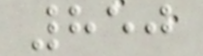850
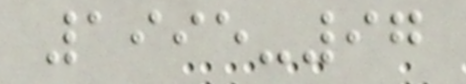1995-97
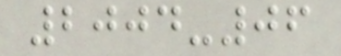2004-06
